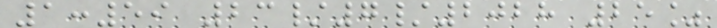1:59 23/7/2028 25%
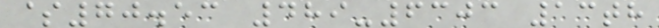$70.53 489-6303 13th
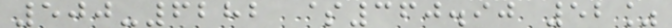500-6282 $360.90 52%
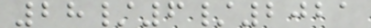28/6/2021
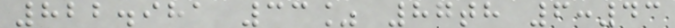822.981 33% 87th 6:43
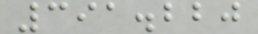391.220
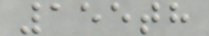155th
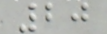20
